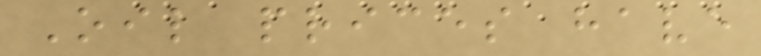Oil prices have
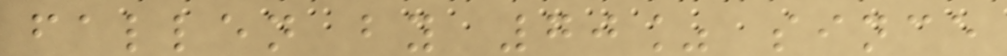fallen by 70% since
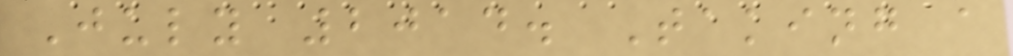July 2014. Taking a
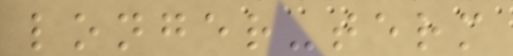longer-term
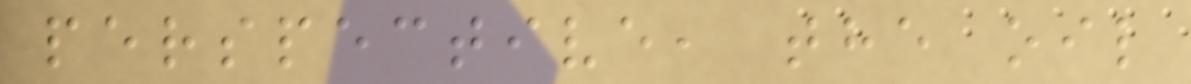perspective, the oil
